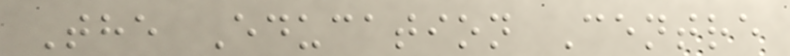The Education Centre
